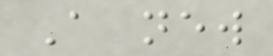A new
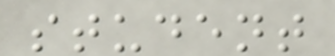student
